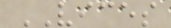VICES
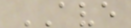AVE
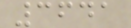3641
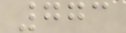773
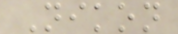Nikon
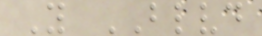Y BLVD
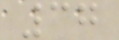37
